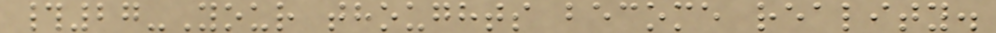#27-Your thoughts become reality.
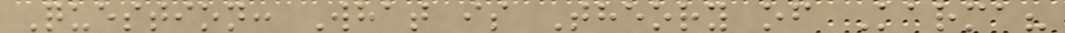Question: What is Theory of Karma?
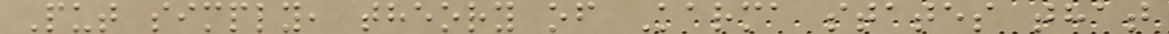Put simply, theory of Karma states that
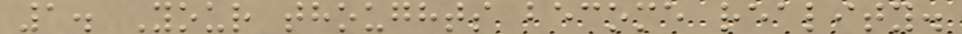1. Your thoughts become reality.
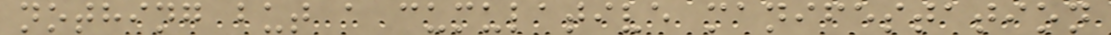nothing but a cumulative manifestation
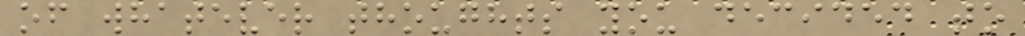of whatever thoughts you decided to
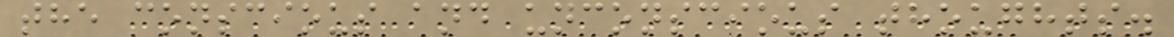the conscious and unconscious thoughts.
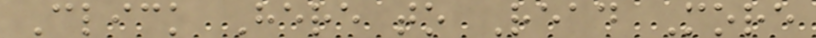Click Here to Read More
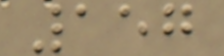157
